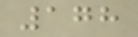178
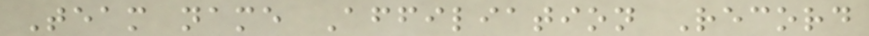Team name Affiliation Record
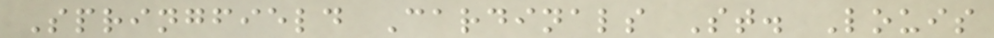Springfield Cardinals St. Louis
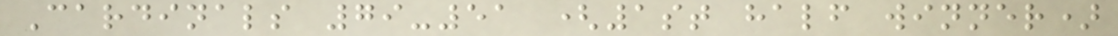Cardinals 79-51 (1st half winner)
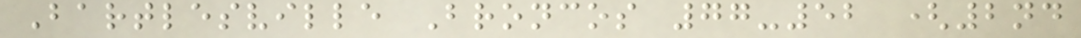Bartlesville Broncos 77-52 (2nd
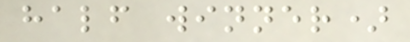half winner)
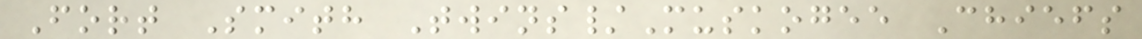Fort Smith Twins/Muskogee Chiefs
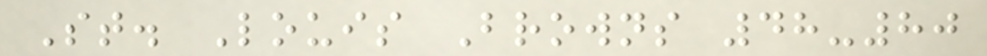St. Louis Browns 48-80
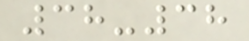38-38
